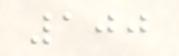100
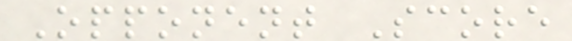Opponent Score
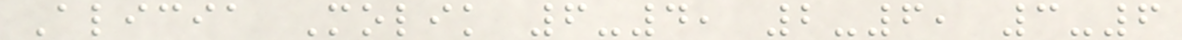Alicia Molik 6-4, 2-6, 3-6
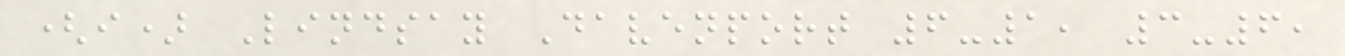(i) Lindsay Davenport 6-1, 3-6,
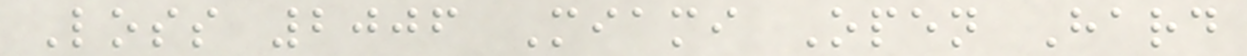Loss 2006 Miami Open Hard
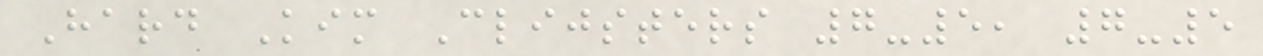Hard Kim Clijsters 7-5, 7-5
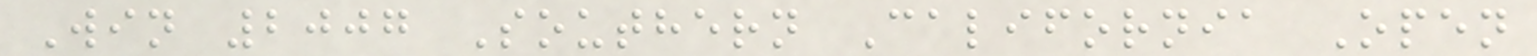Win 2007 Southern California Open
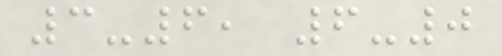3-6, 6-0
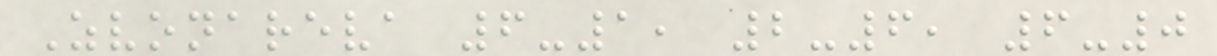Zvonareva 6-1, 2-6, 6-0
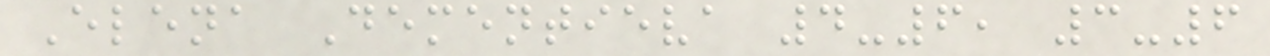Elena Dementieva 4-6, 3-6
